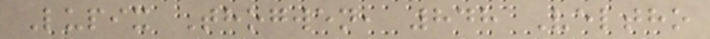Lupix Thogwen, 848 Veltho
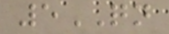5QN
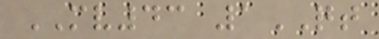MV43 1QT
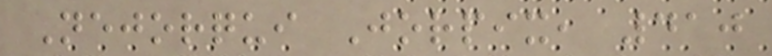Nejorqui Jorpix, 410
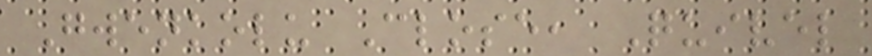Gwenkolu Close, Quivel
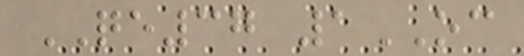QE37 1OC
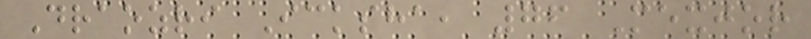Draozri Icksha, 76 Mexjor
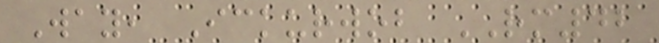Way, Ickurwob RM42
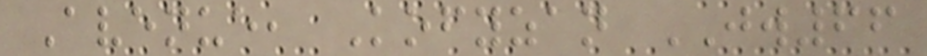Avenue, Kofyzan JW66
